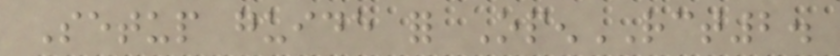Setup guide for OpenRCT2.
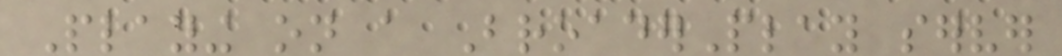Playing on a BroaderPlay server
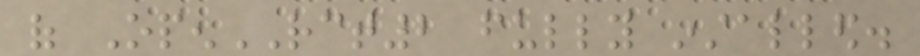of OpenRCT2 fully installed.
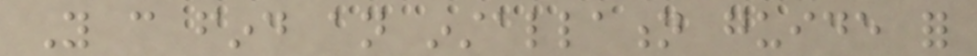You can find an installation guide for
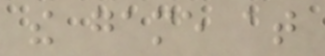the game at
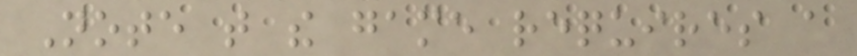Note that the game requires a
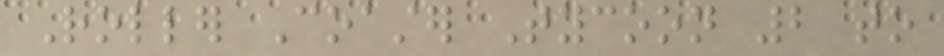Roller Coaster Tycoon 2 to
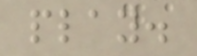play.
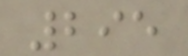295
